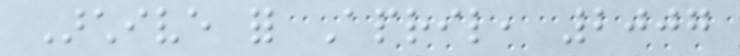Archive for April, 2007
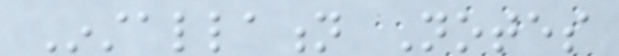Installation Notes
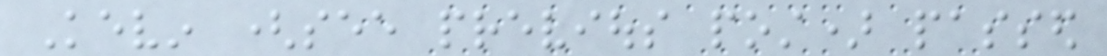Kevin (see previous post) passed
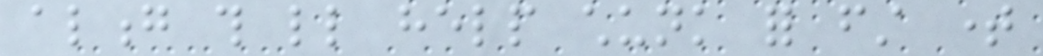along this little help chunk for first time
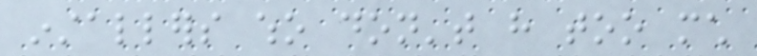installers who don't have too much
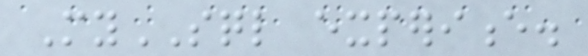MySQL experience.
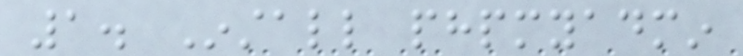1. Install phpmyadmin
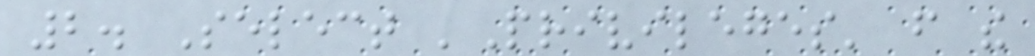2. Select 'Privileges' from the
